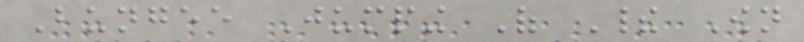Bungee Jumping Of Their Own
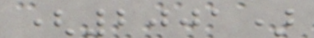(2001)
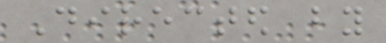Directed by
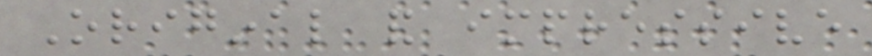Original and impressive
